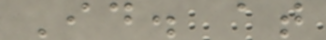Id. at
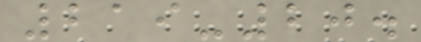219-20.
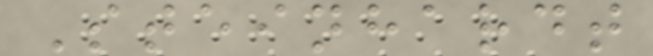Steinhardt
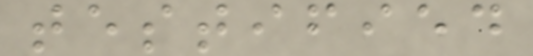testified
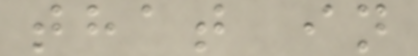that in
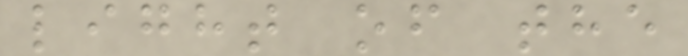light of the
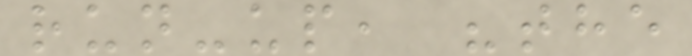run-up, "the
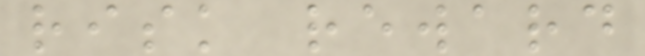risk reward
